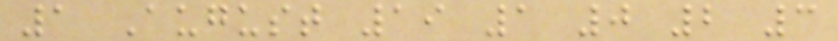1 August 19 1 0 2 3
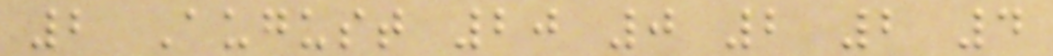2 August 20 0 2 2 4
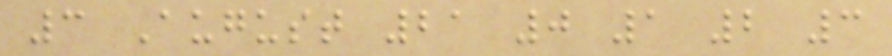3 August 21 0 1 2 3
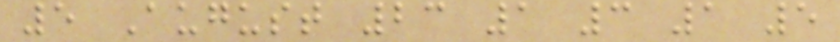5 August 23 1 3 1 5
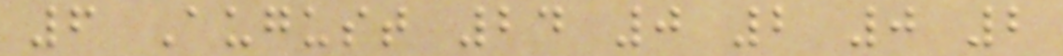6 August 24 0 2 0 2
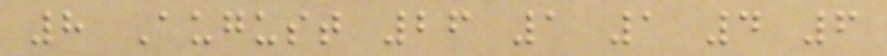8 August 26 1 1 4 6
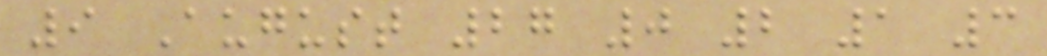9 August 27 0 2 1 3
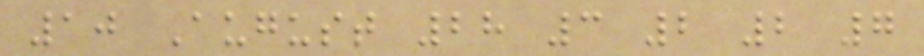10 August 28 3 2 2 7
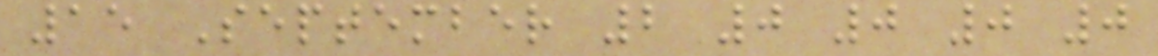15 September 2 0 0 0 0
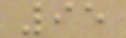95
